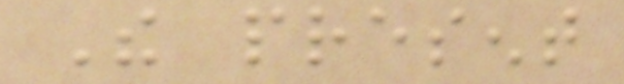The present
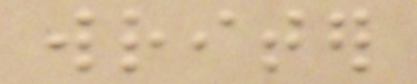writer
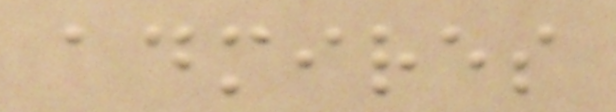admires
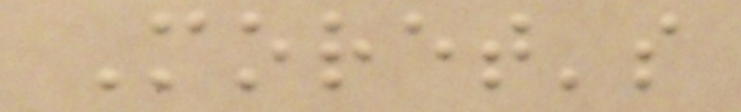Moret's
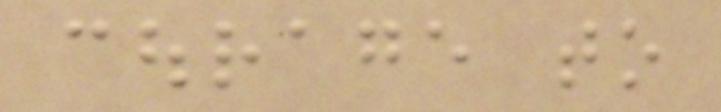courage to
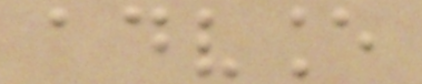advance
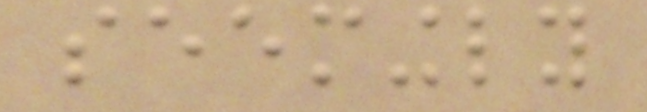seemingly
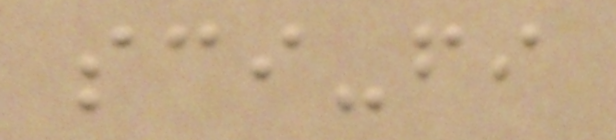sci-fi
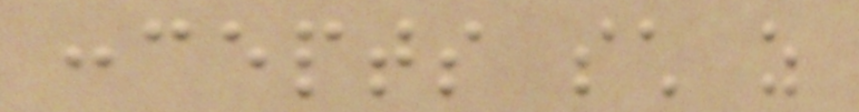concepts such as
